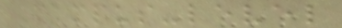Campus-level
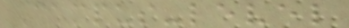Campus-level
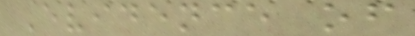Evidence of
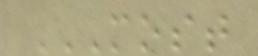MOST
